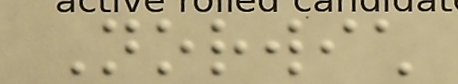Norwich
